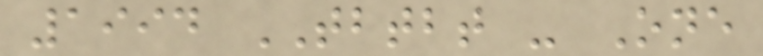1994 TBTBT - One
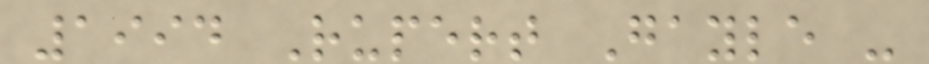1994 Rupert Gayle -
